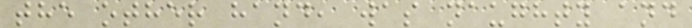the other hand, was naughty and
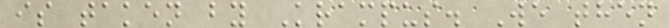is taken by Krampus. We then
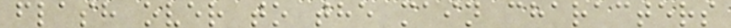flash over to the main characters
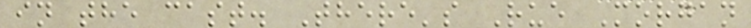in the cast. There's Rue Morgan
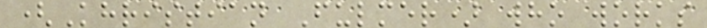(Khristian Fulmer) who works
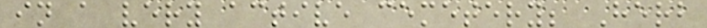in a very active cemetery; Herb
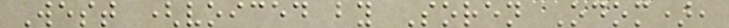West (voiced by Soren Odom),
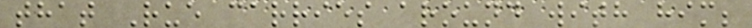that Rue carries around with him;
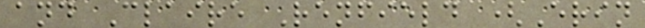and Claire Renfield (Erin
